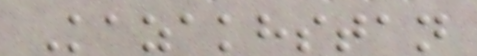Kazakhstan
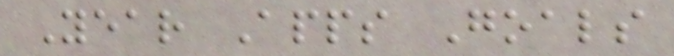Year Apps Goals
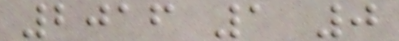2016 1 0
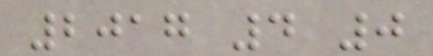2017 4 0
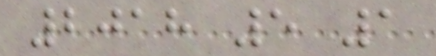2018 5 1
